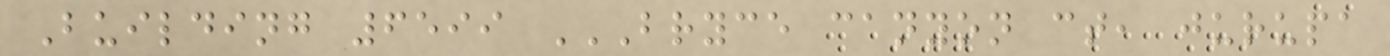Building 6599 BRYCE CANYON CT, JURUPA
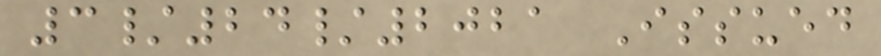3/24/2021 Issued
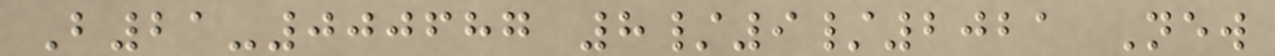B21-000687 8/9/2021 New
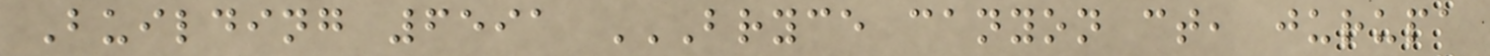Building 6591 BRYCE CANYON CT, JURUPA
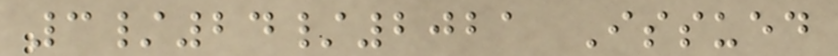3/24/2021 Issued
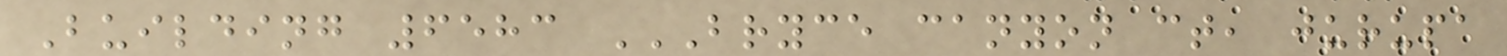Building 6583 BRYCE CANYON CT, JURUPA
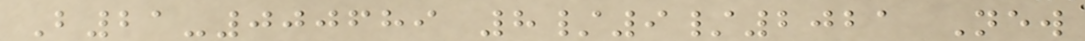B21-000689 8/9/2021 New
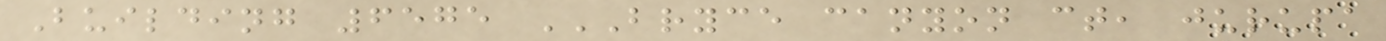Building 6575 BRYCE CANYON CT, JURUPA
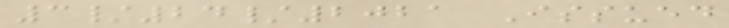3/24/2021 Issued
